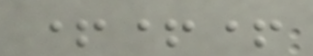+++
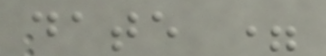date =
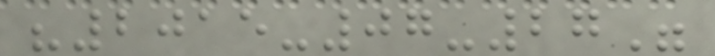"2015-07-27"
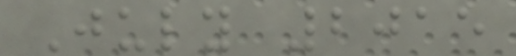July 2015
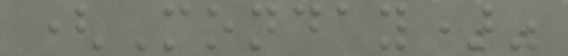(Monday)"
